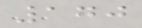170
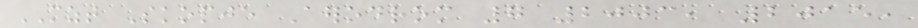MZT Skopje Aerodrom 7 2003, 2015,
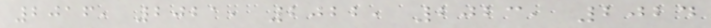2016, 2021, 2022, 2023, 2024
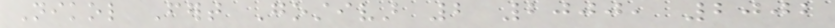Nikol Fert Gostivar 2 2000, 2002
